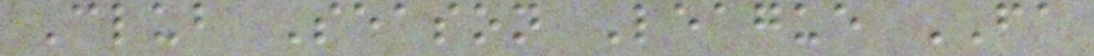Club Season League FA
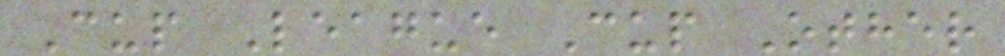Cup League Cup Other
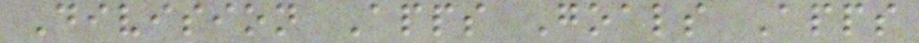Division Apps Goals Apps
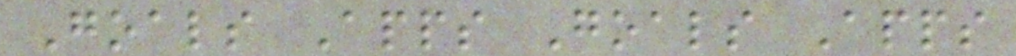Goals Apps Goals Apps
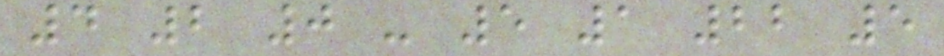4 2 0 - 5 1 22 5
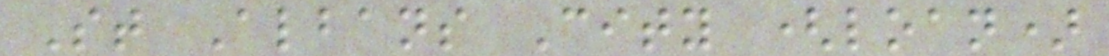St Albans City (loan)
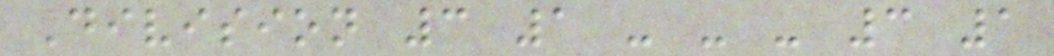Division 3 1 - - - 3 1
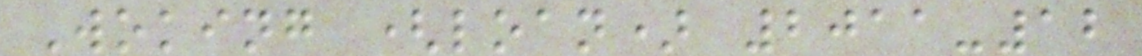Woking (loan) 2011-12
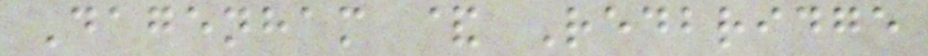Dagenham & Redbridge
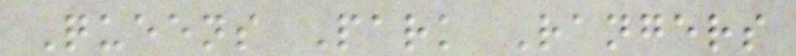Queens Park Rangers
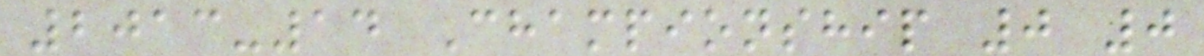2013-14 Championship 0 0
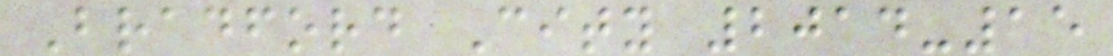Bradford City 2014-15
